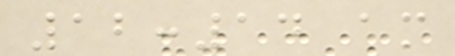12:14 am
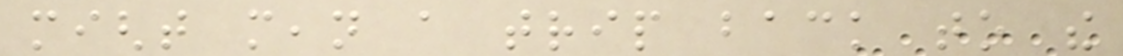might mean a trip back to the
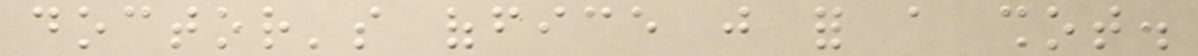doctor's office just for a shot.
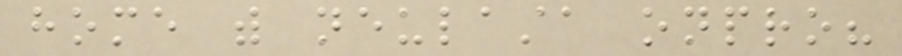home with neulasta onpro?
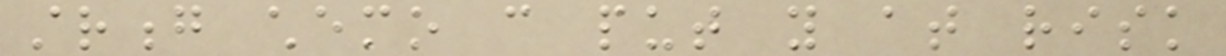strong chemo can put you at risk
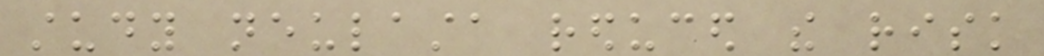study neulasta reduced the risk
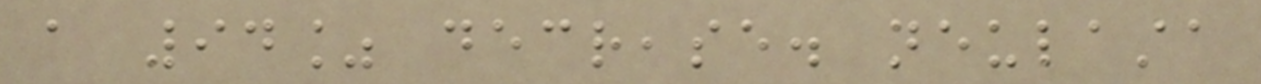a 94% decrease. neulasta
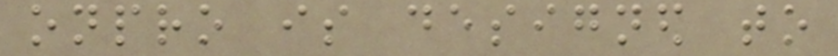onpro is designed to
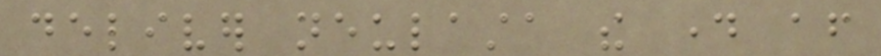deliver neulasta the day after
